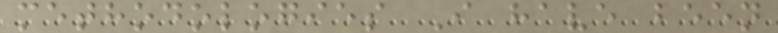methodologies I have been
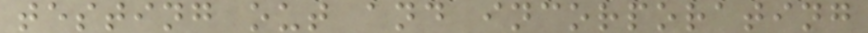testing out and incorporating
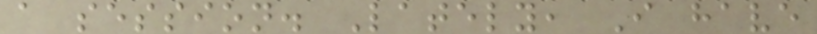a session. Lately, I have
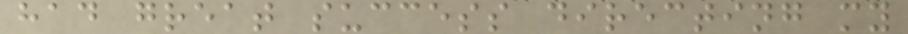had great success directing my
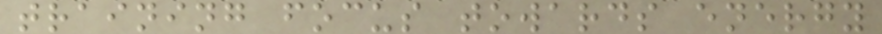training focus towards energy
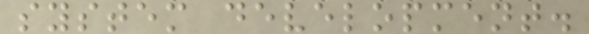system development.
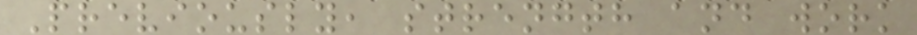Previously, strength and work
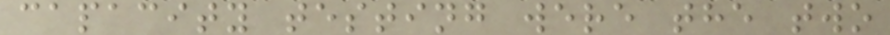capacity testing were the two
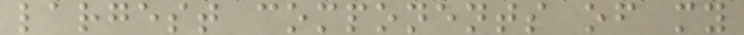largest components of my
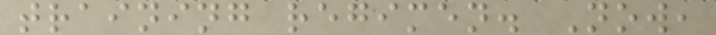training regimen. Now,
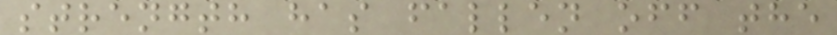strength has fallen off the
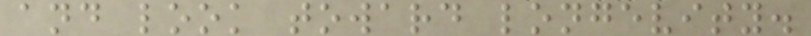and look toward longevity.
